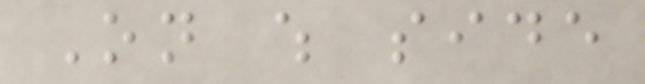On which side
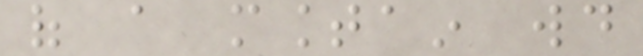of a mountain would
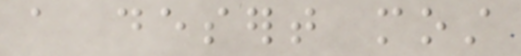a desert most
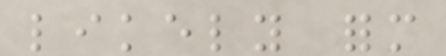likely form
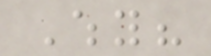Why?
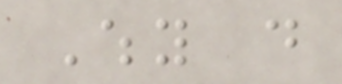Why do
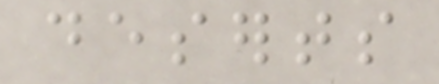deserts
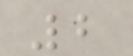2
